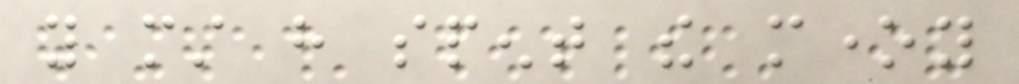you must have spent the money
